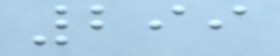299
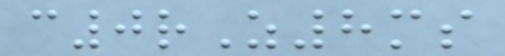c0rZ8ms
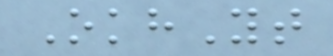OkhYt
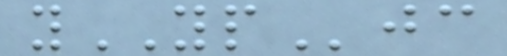yYPjc
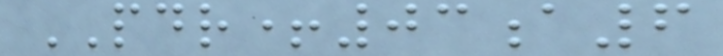PDR+03a6
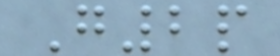G2p
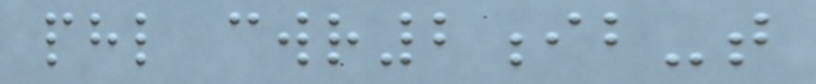phl cwr2ib-t
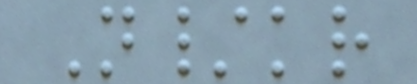N/kr
